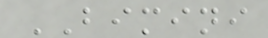BIMINI
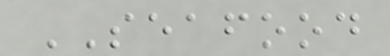SEAFOOD
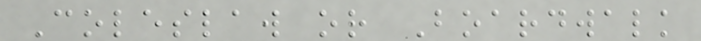Coleslaw or Boardwalk
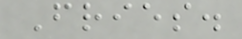Fries.
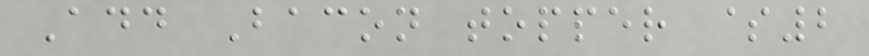Add Bacon topper $2
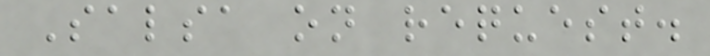Salsa on request.
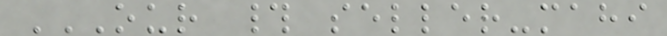OUR # SELLER-MAHI
